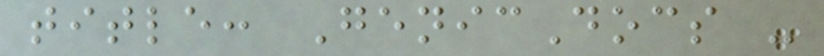title: GenicDocs -
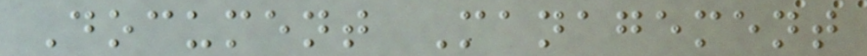Document Management
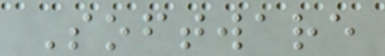Software
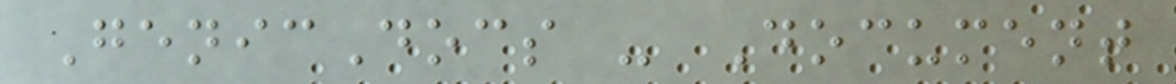GenicDocs - Document
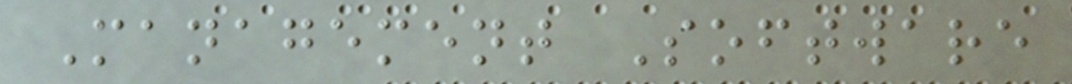Management Software
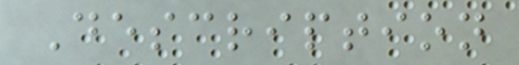Description
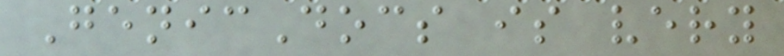GenicDocs is very
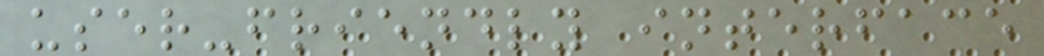user-friendly interface
